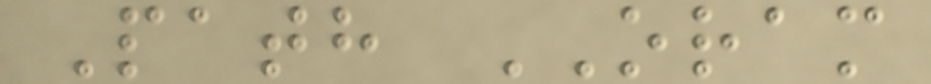Path ORAM
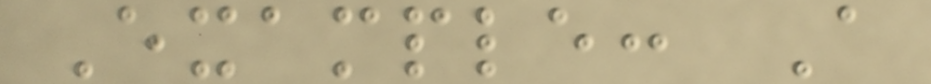Example: A
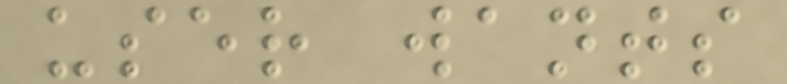user wants
